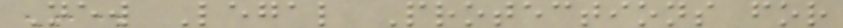New Legal Protections for
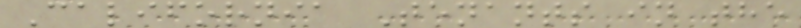California Tenants in the
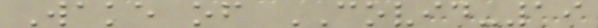Wake of COVID-19
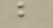b
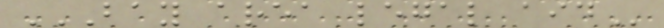BAY AREA LEGAL AID
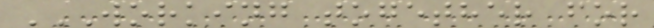WORKING TOGETHER FOR
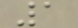1
